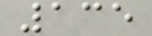135
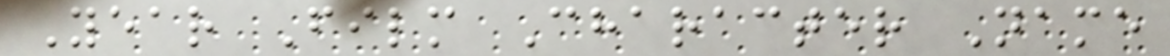Year Film Character Name
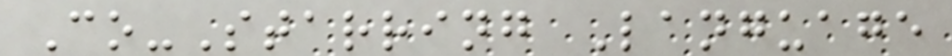Co-Starring Language
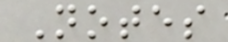Notes
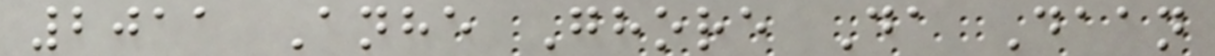2011 Anhe Ghore Da Daan
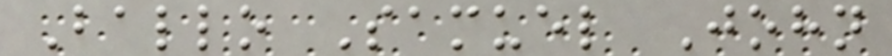Ballo Samuel John
